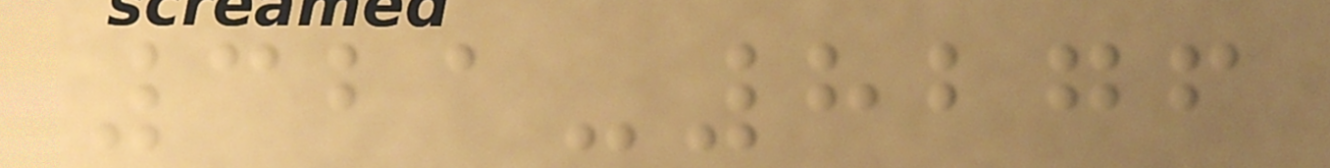321-8276
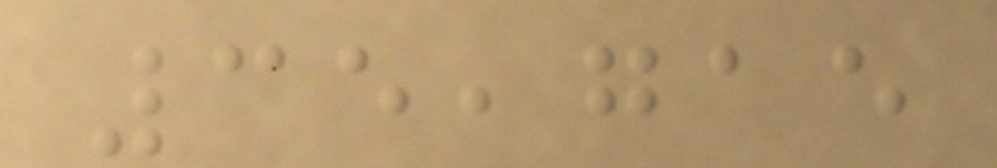35,715
